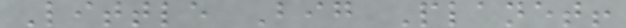Little Big Planet!
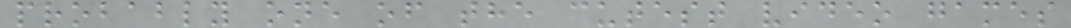probably one of the cutest video games
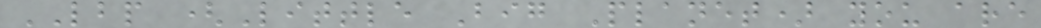LBP (Little Big Planet) you are
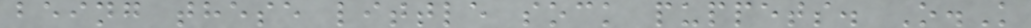being these little sock puppets. O.K
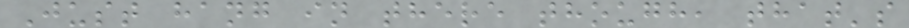Just hang in there though, that's
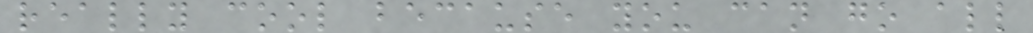really cool because you can go all
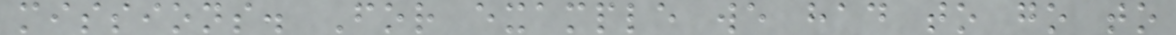missions. For example we had to go to
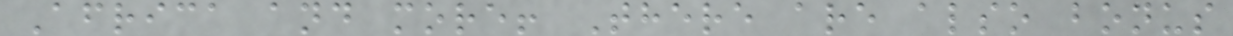Africa and more! There are also bonus
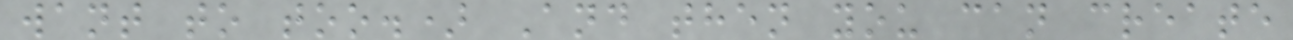want to too.) And then you can create
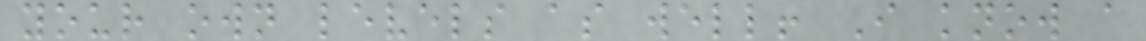your own levels as well! I know a
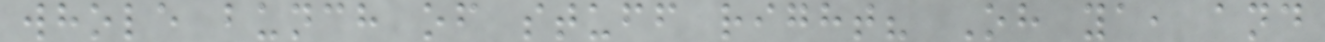whole bunch of stuff right? Oh ya, and
